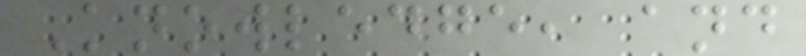Knowledge, and
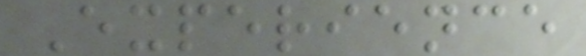Experience
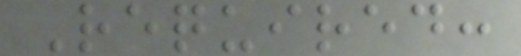Required:
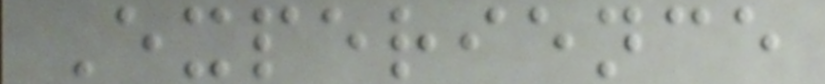Experience
